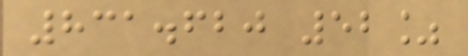831.620 52%
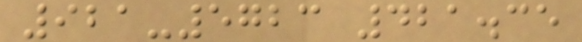921-5723 421.35
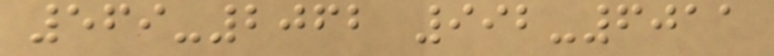569-2062 992-6011
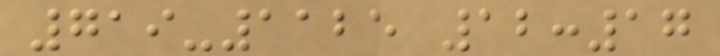719-1125 12:17
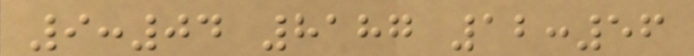9:04 8187 12:56
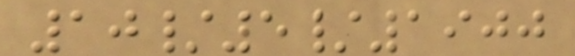10/5/1900
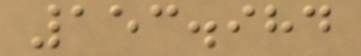153.984
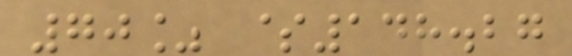70% $148.27
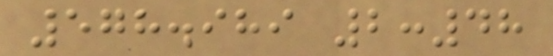578.989 2:48
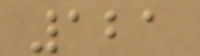121
